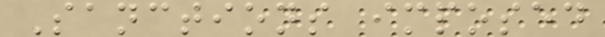Sanctions imposed
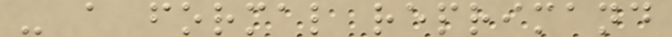- a formal reprimand
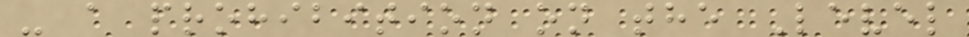- a prohibition on the Level
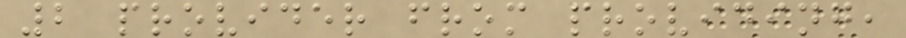2 provider from providing,
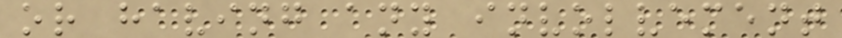or having any involvement
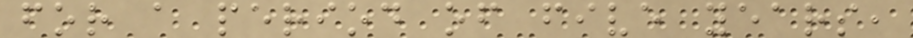for a period of five years,
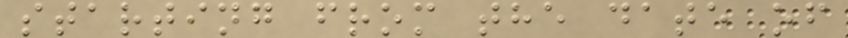starting from the date of
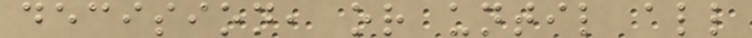decision, or until all
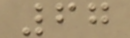67
